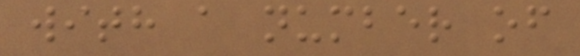with a number of
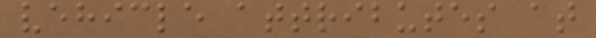vehicle attributes at
